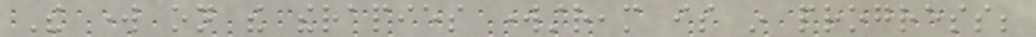The work on the therapies workstream is in progress;
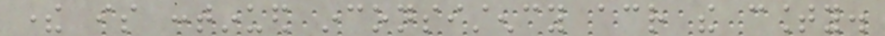there is continued inconsistency across the county.
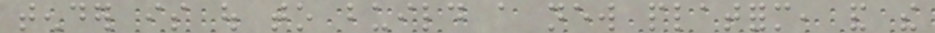tender is out to build a new platform, and the
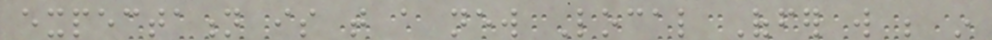expectation is that a new Local Offer will be in
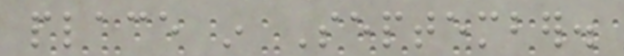place in September.
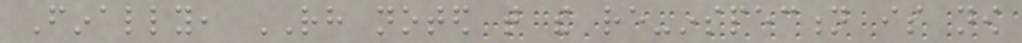Finally, RH noted that the re-inspection is now
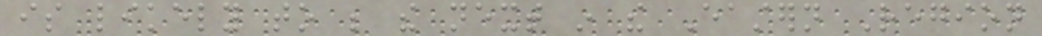is likely to be the next in the Eastern Region
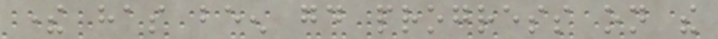there has been good progress on the
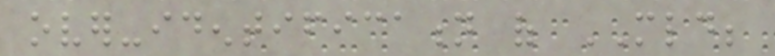over-identification of MLD;
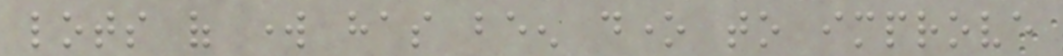lots of work has been done to improve
